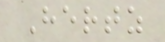Hertz
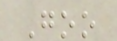Goo
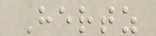Hertz
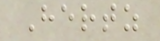Hertz
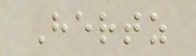Hertz
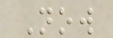Now
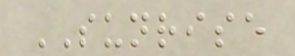SUNRISE
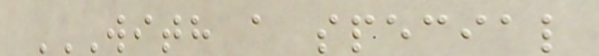WITH A SPECIAL
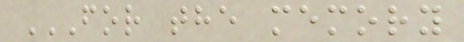FOR THE MEMORY
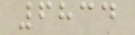6834
